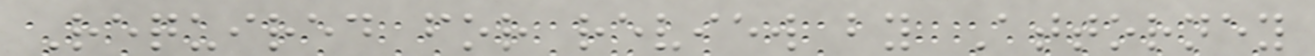Required for review by Attorney
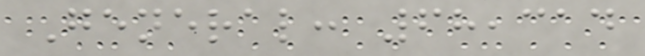General: 68,314
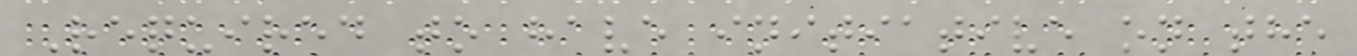Required to have initiative on the
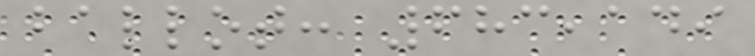ballot: 683,149
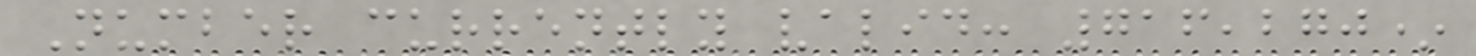Number currently valid: 716,270*
